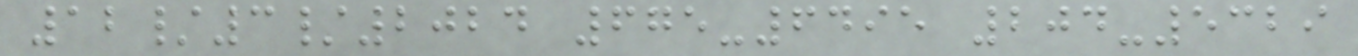12/3/2024 675-6495 204-5329
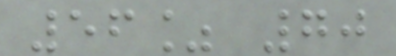56% 70
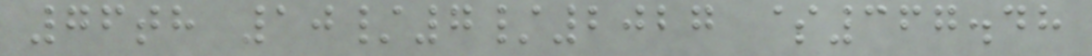76th 10/7/2027 $367.48
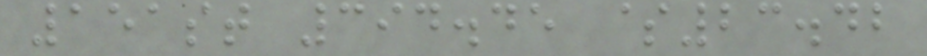151st 394.45 $23.42
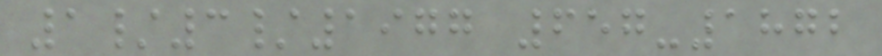1/3/1977 657-1872
